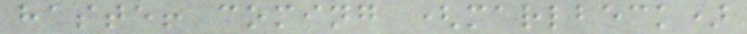haste! coming (marlbeck)
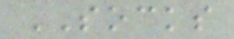SOCKS
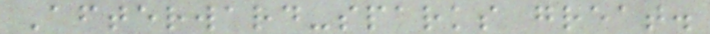Afterward-sparks great.
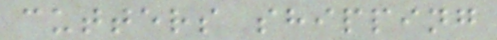cutters shipping
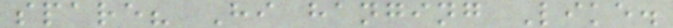spare? Hi hanging Like.
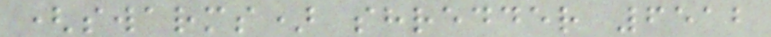(swarms) shredder 6512
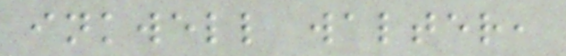inkwell walter,
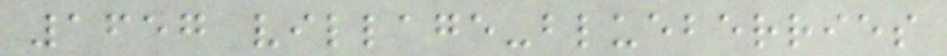1657 village-blueberries
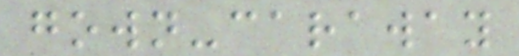gown-caraway
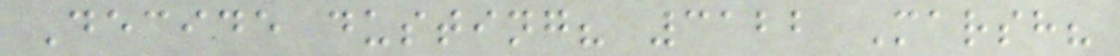Decide dusting? 3122 Marsh?
